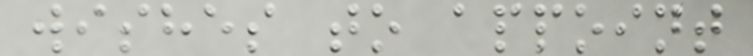wishes to appoint
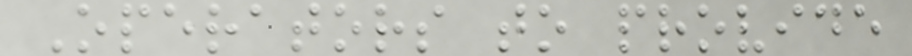Operators to provide
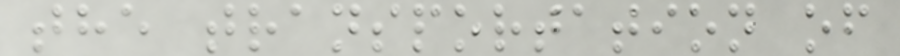the transportation of
